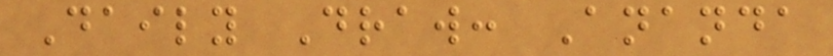Daily Draw: Ananda
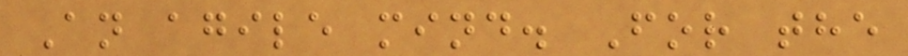An agile mind. For the
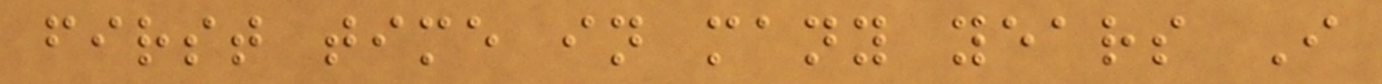first time in many years I
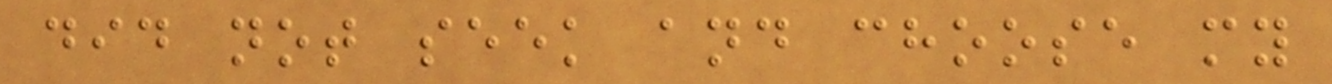did not seek and choose my
